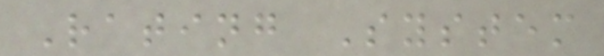Rating System
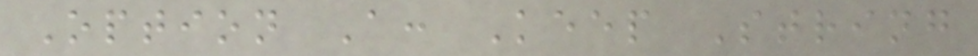Option A: Keep String
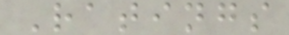Ratings
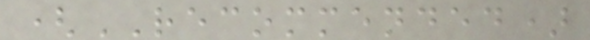(RECOMMENDED)
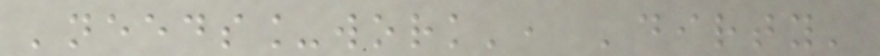'needs_work', 'dirty'
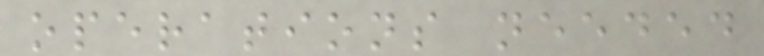operations needed
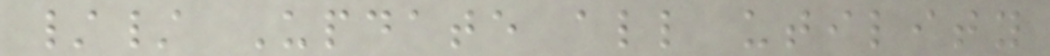// Update all utility
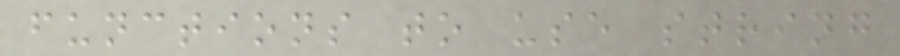functions to use string
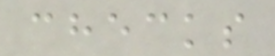checks
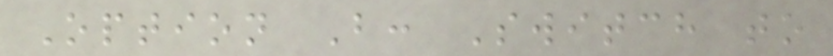Option B: Switch to
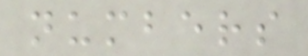numbers
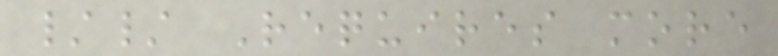// Requires more
